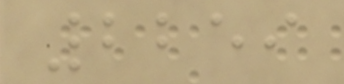2259
